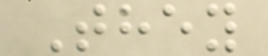They
